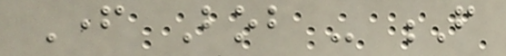Father Bob - F
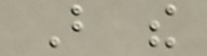But the
